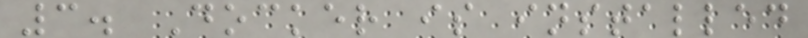3. Docker is installed
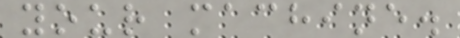your machine.
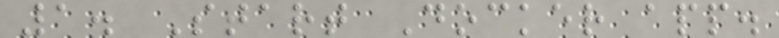1. Start Docker app.
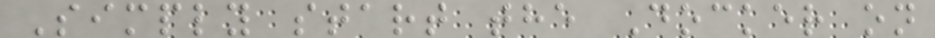Simply start the Docker on
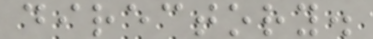directory.
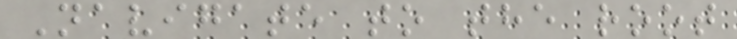Navigate to the root
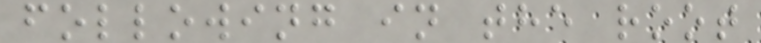following in the root
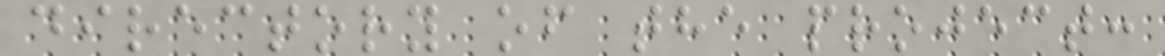directory of the project:
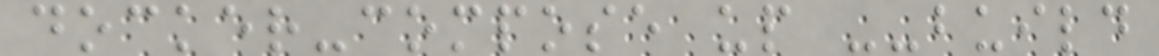docker-compose up --build
